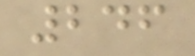246
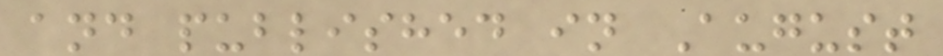and published in August
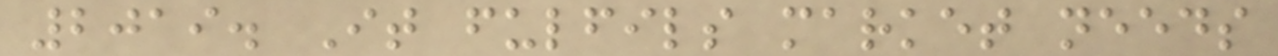2019. It fulfils market needs
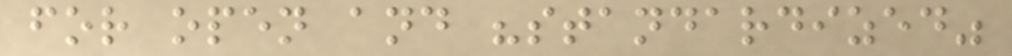for open and "standardized"
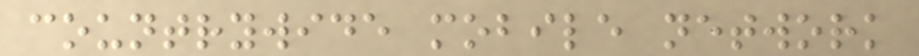countrywide mobile network
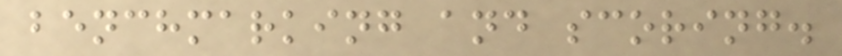benchmarking and scoring.
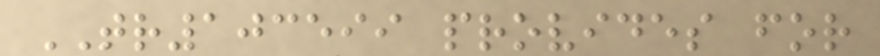TR103599 provides for
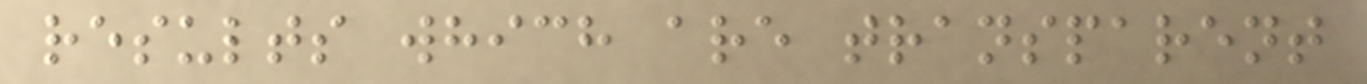results which are transparent
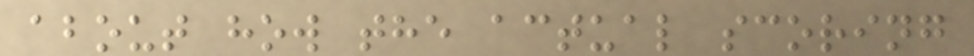about how the actual scoring
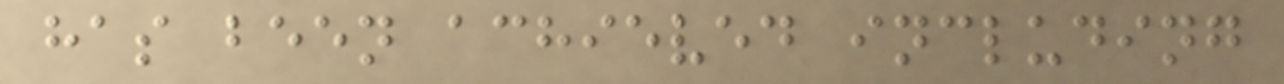has been achieved including
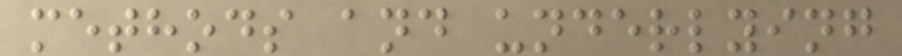methods and underlying
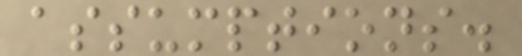assumptions.
